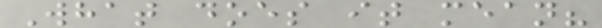What does it mean?
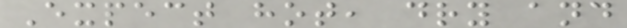Expect hot, dry and
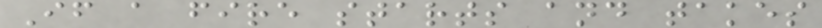If a fire starts and takes
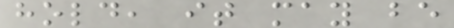hold, it may be
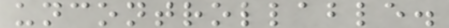uncontrollable.
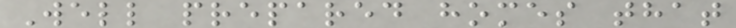Well prepared homes that
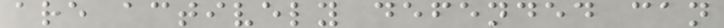are actively defended can
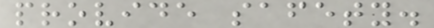provide safety.
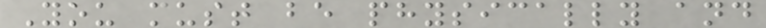You must be physically and
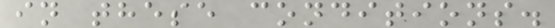in these conditions.
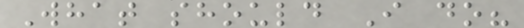What should I do?
